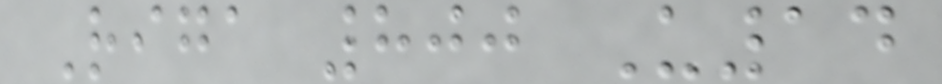Riga 800 U14
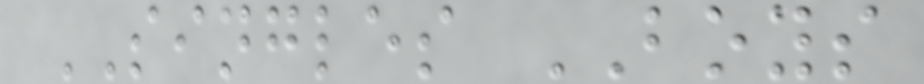SINGLES BOYS
